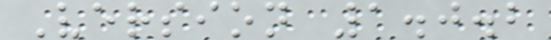Version 1.0.2
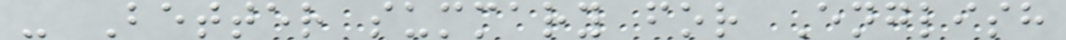- Better summary for English
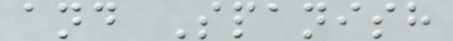and Spanish
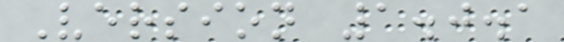Version 1.0.1
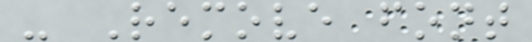- Remove font
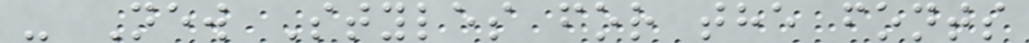- New Styles for the fonts
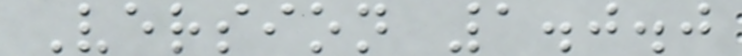Version 1.0.0
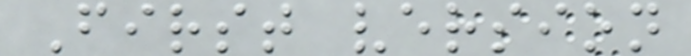First version
